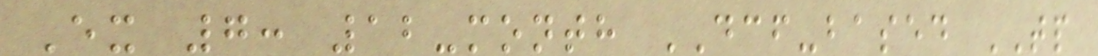Ex 7: 12-month DCF-based TP
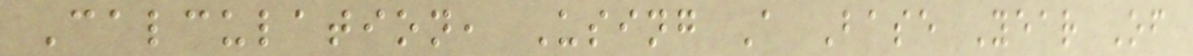Calculation, Using A Base Year Of
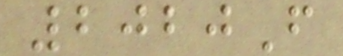2020F
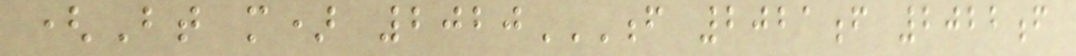(Bt m) 2020F 2021F 2022F
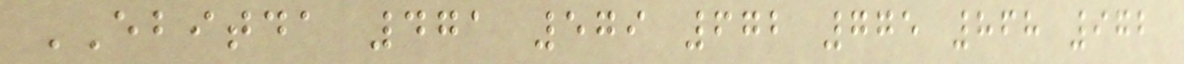EBITDA 471 579 672 775 868 972
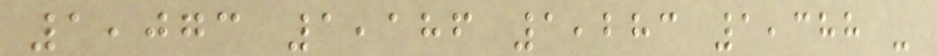1,073 1,186 1,283 1,388 -
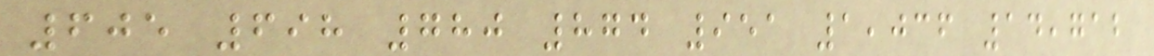605 698 780 874 951 1,036 14,712
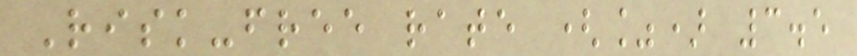Risk-free rate (%) 3.5
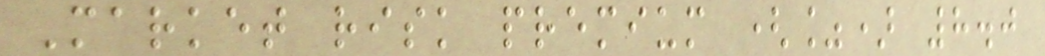Market risk premium (%) 8.0
